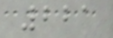221
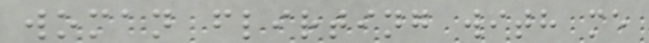woman flirting with me
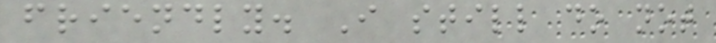friendly. I still do not
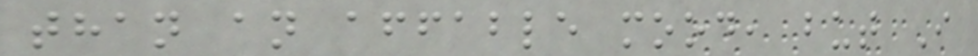than an affable mood, but I
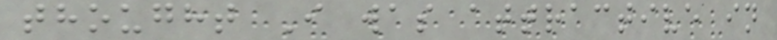thought I was attractive in
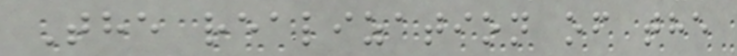The realization of the
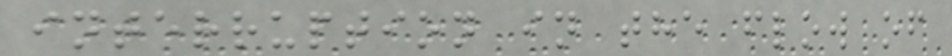interruption in the flow of
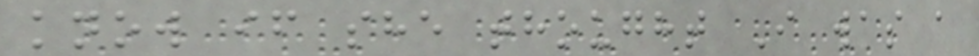know if she thought I was a
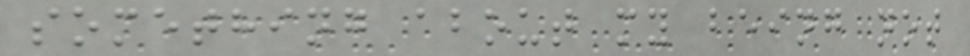something about my being not
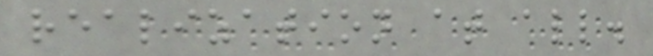realization at all.
